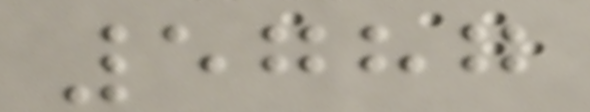5787
